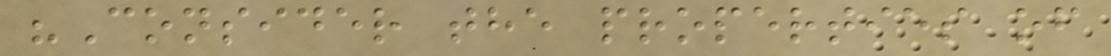"Consider the properties of
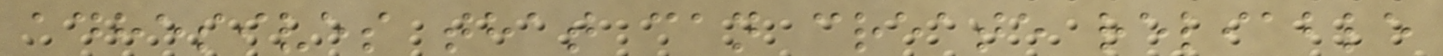adhesives that can create reliable
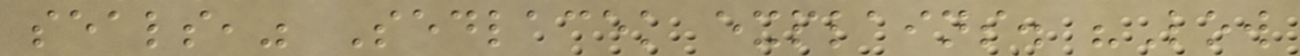seals," Sedlacek explains. "Low
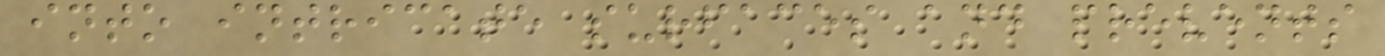into intricate surfaces and prevents
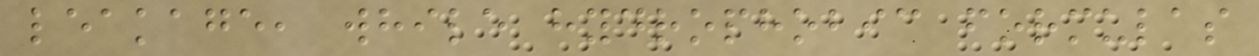leakage, while hydrophobic formulas
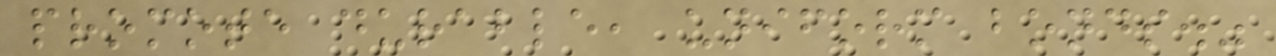promote durable, uniform bonds."
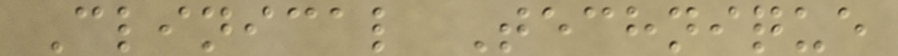Clinical Technique
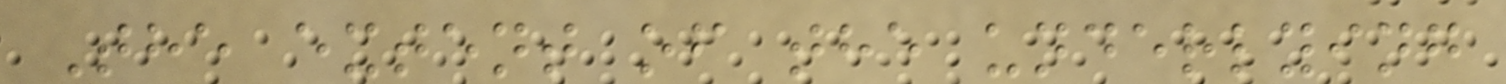The extent of the underlying
